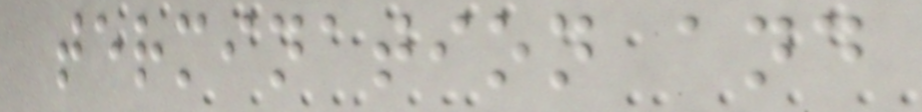termination and
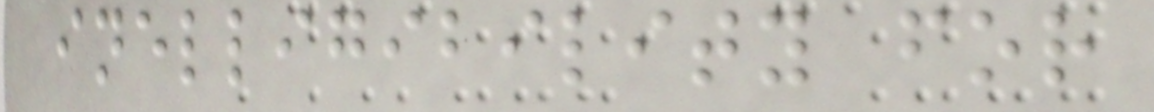inelligibility for
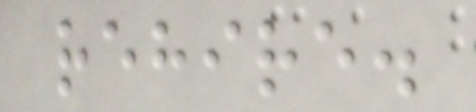rehire.
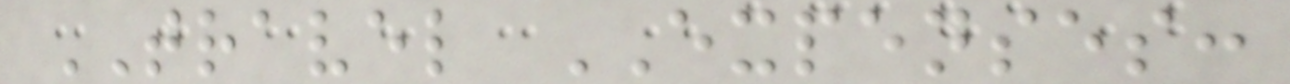TRAVEL EXPENSES:
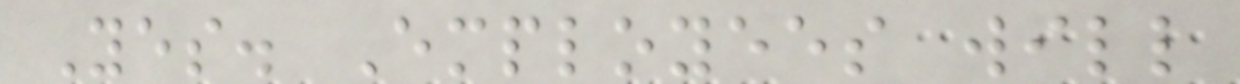Yes. Employees will
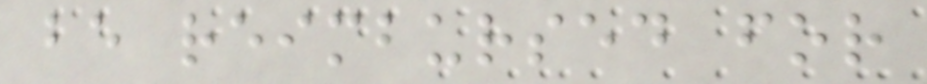be reimbursed for
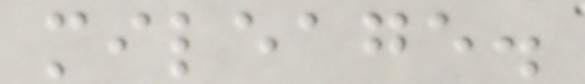mileage.
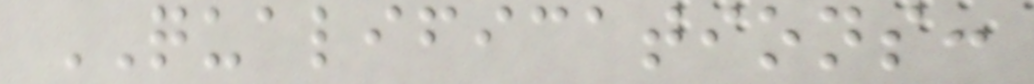QUALIFICATIONS:
